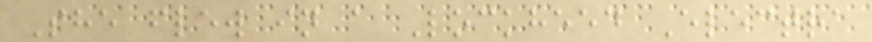She flew in a Lockheed Electra
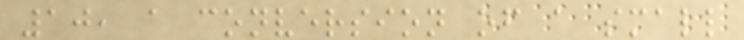10, a conversion of a small
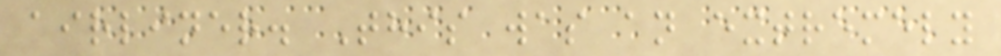airliner. This was an extremely
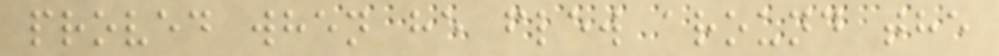proved when he flew around the
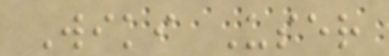Wiki User
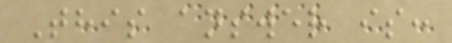This answer is:
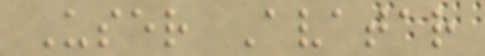User Avatar
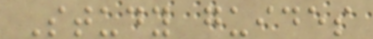Study guides
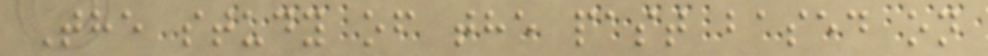The study of the past based on
